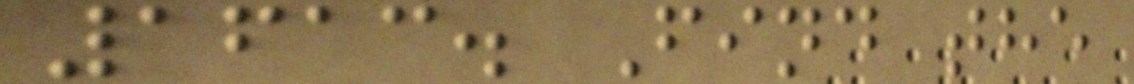1613. Find the
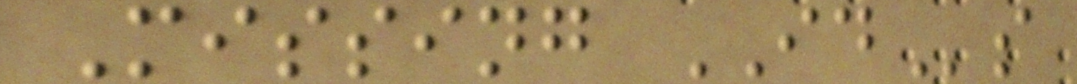Missing IDs
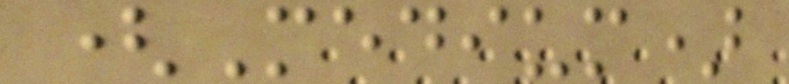(Medium)
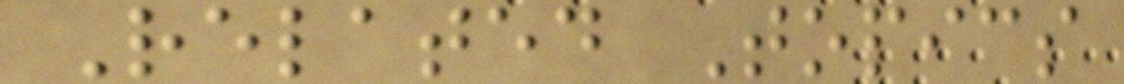Related Topics
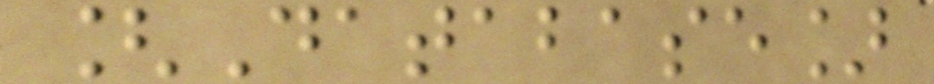[Database]
